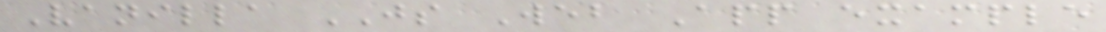Vanilla JS Web App example
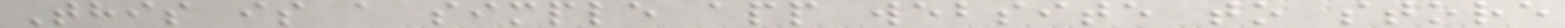This is a simple app website to store
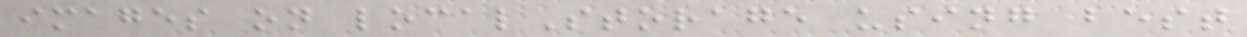images on localStorage using best
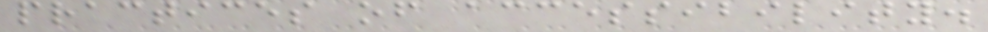practices of accessibility.
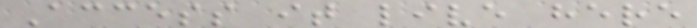Access it live here
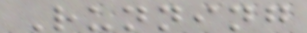Running
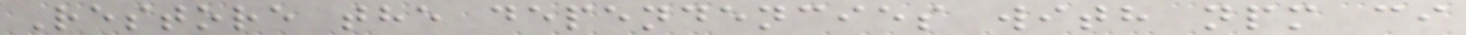Restore the dependencies with npm ci
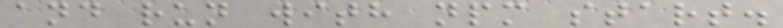and run with npm start.
